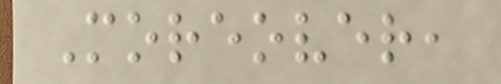Moreover,
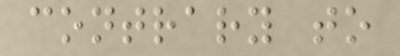contrary to
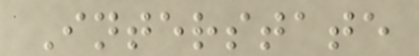Interstate
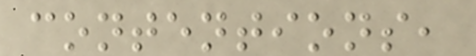contentions,
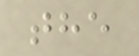the
